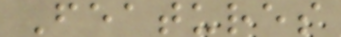Features
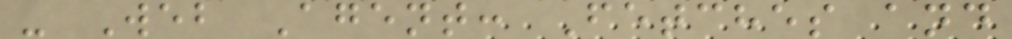- Web Agent: Fetches and
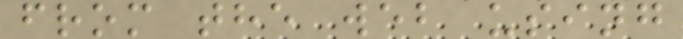from the web using
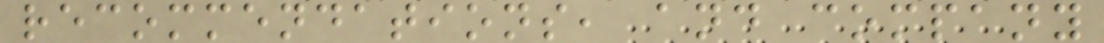recommendations, and company
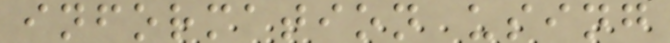information using
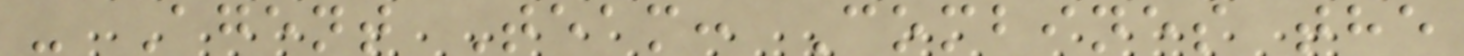- Agent Team: Combines the
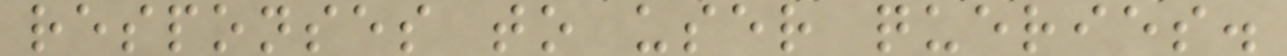responses to user queries.
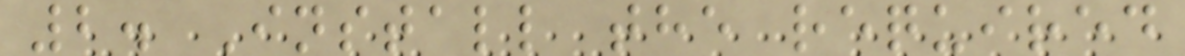2. Install the required
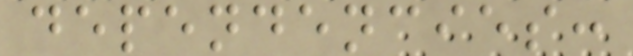dependencies:
